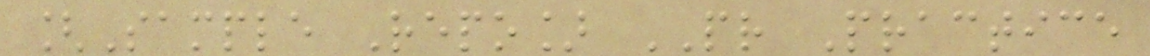[Sample Repo] PR Practice
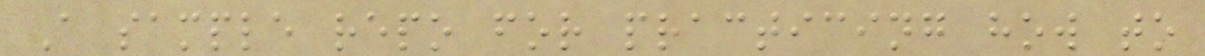A sample repo for practicing how to
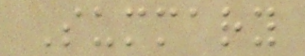Summary
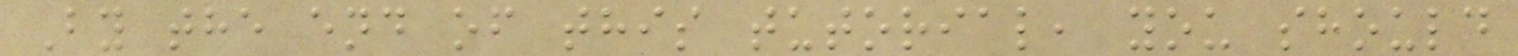By the end of this tutorial, you should
